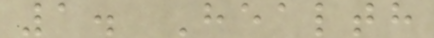1. Health
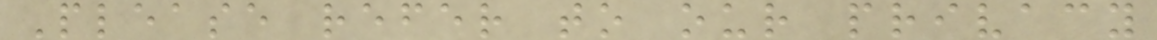Please refer to our privacy
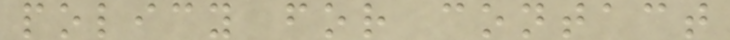policy for contact
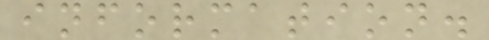information.
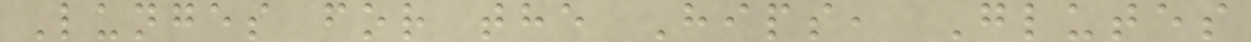Lunges for the Hips, Glutes
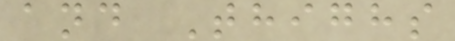and Thighs
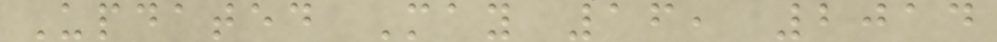Updated May 16, 2014
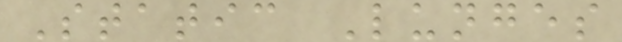Static Lunges
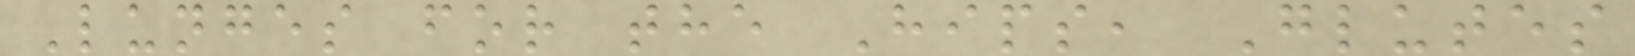Lunges for the Hips, Glutes
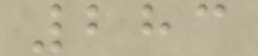283
